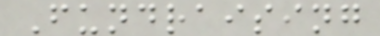Fundraising
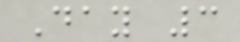Day 3
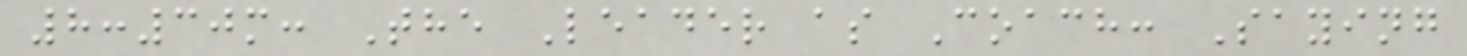8:30m: The Leader as Coach: Saying
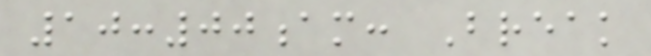10:00am: Break
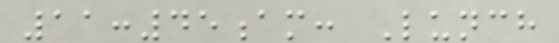11:45am: Lunch
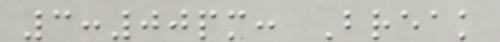3:00pm: Break
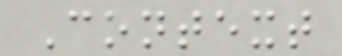Context
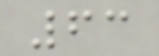63
